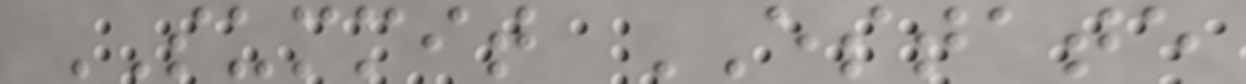SUMMIT ESTATE
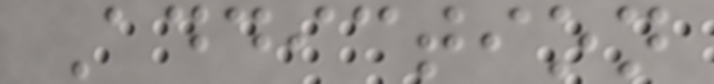Addiction
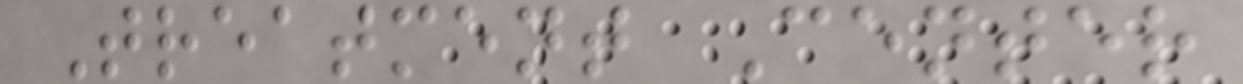Treatment Center
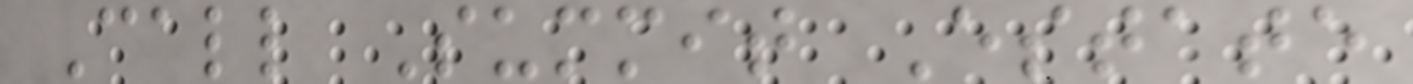Call Summit Estate
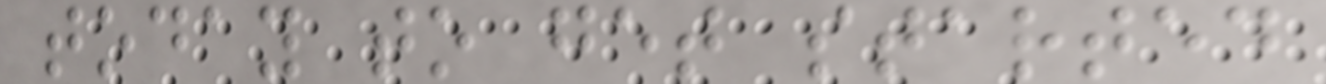today to get started
